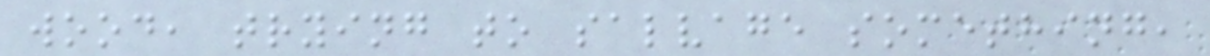wood, trying to salvage something,
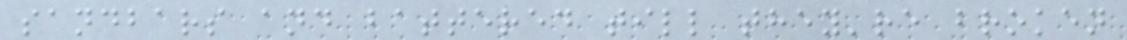sandbars and battered till they're broken
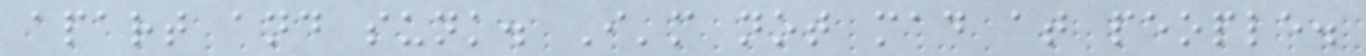apart and sunk. I'm not mad at people.
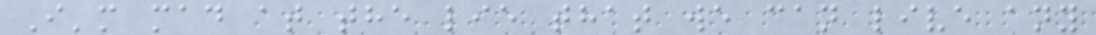I'm mad at the lie that we can live any
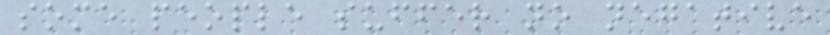some people suffer no negative
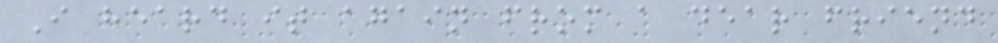I heard it again from a dear friend
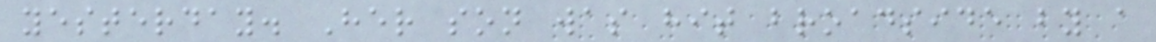yesterday. Her son was hit broadside by a
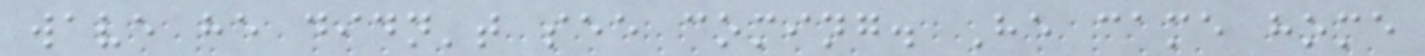wave he didn't see coming. He came home
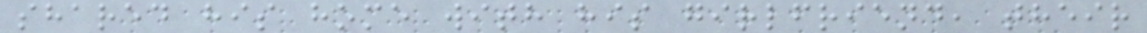shared his home with his girlfriend, their
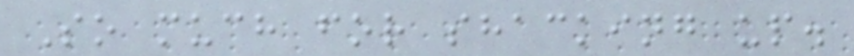So much for shacking up.
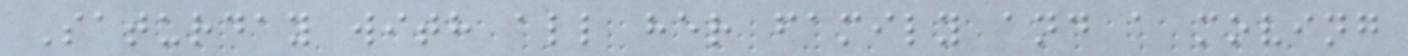Saturday with all her family and a moving
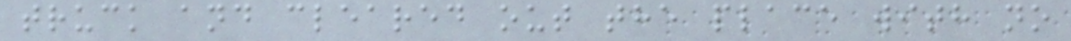truck and cleared out the place with no
